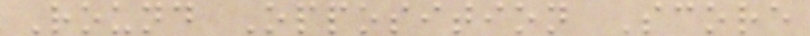Round Opposition Score
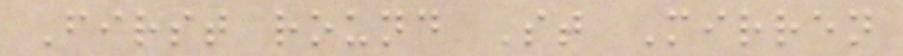First round St Mirren
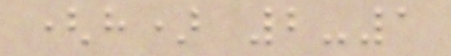(h) 2-1
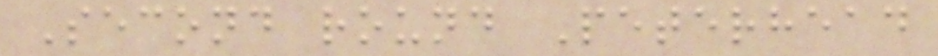Second round Peterhead
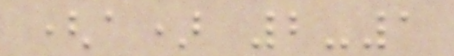(a) 2-1
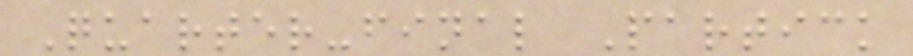Quarter-final Partick
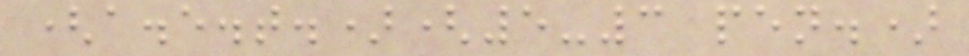(a.e.t.)(5-3 pen.)
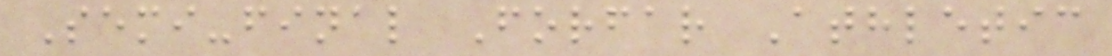Semi-final Forfar Athletic
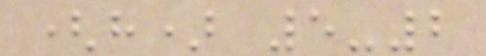(h) 5-2
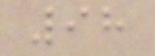98
